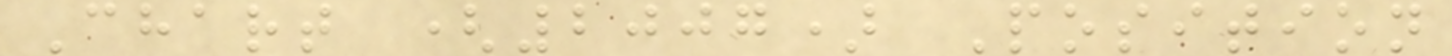Chart (2007) Position
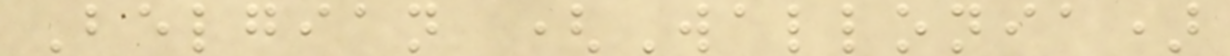Belgian (Wallonia)
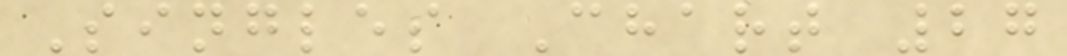Singles Chart 27
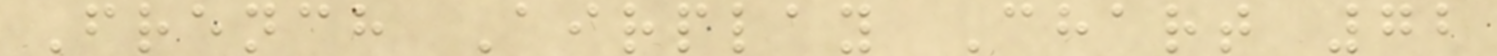French Airplay Chart 72
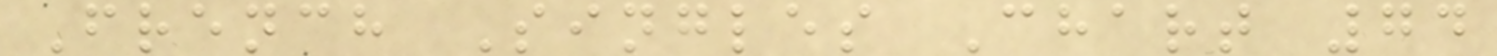French Singles Chart 74
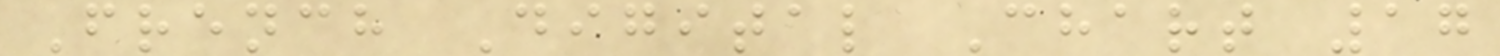French Digital Chart 17
